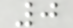0
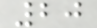20
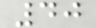40
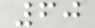60
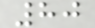80
